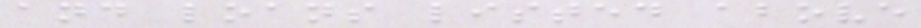and loans listed above
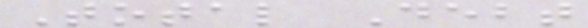Total Debt
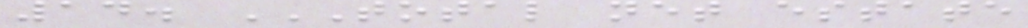14. TOTAL NET ESTATE
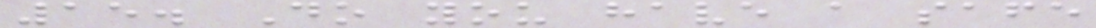15. Do you have a safe
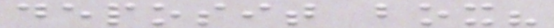deposit box?
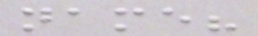name?
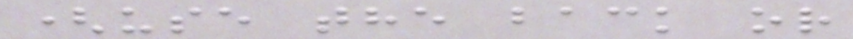(use the back or
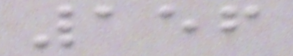156
